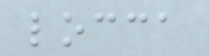locca
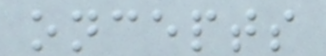oncepts
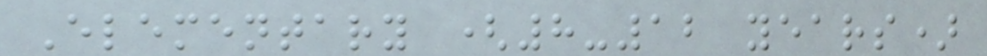Elementary (8-12 years)
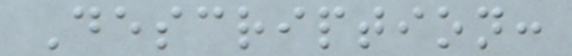Description:
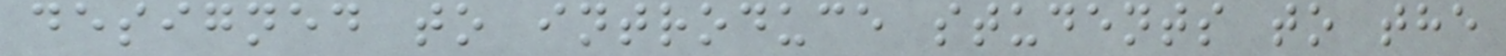designed to introduce students to the
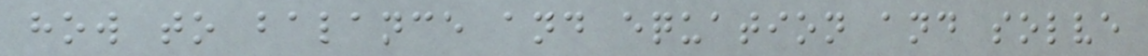how to balance and equation and solve
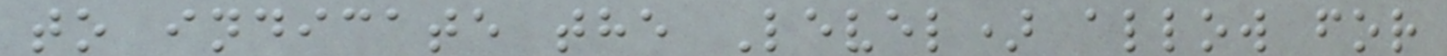to indicate the Level) allow for
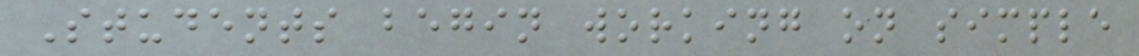Students begin working on simple
